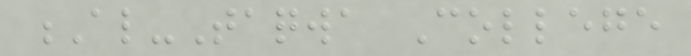Al-Taqwa College
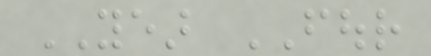YEAR FOUR
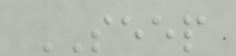SEEP
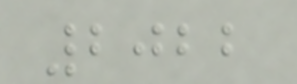2022
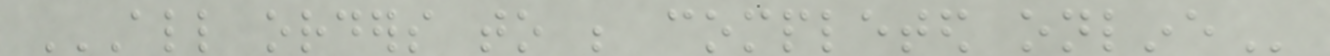ALL ORDERS TO BE COMPLETED ONLINE
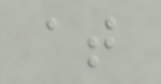at
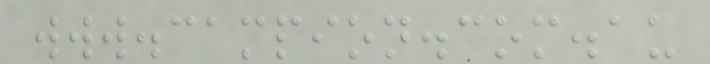www.campion.com.au
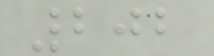202
